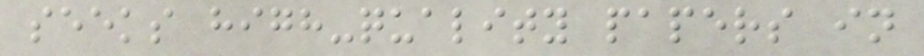seeks high-quality papers in
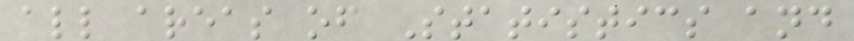all areas of Statistics and
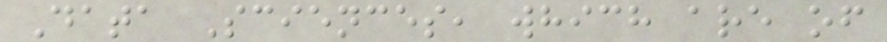Data Sciences, which are of
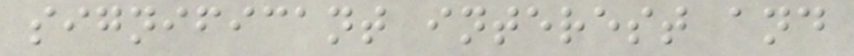significant interest and
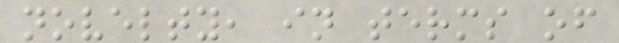novelty, in terms of
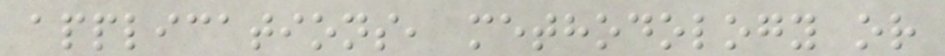applications, methodology or
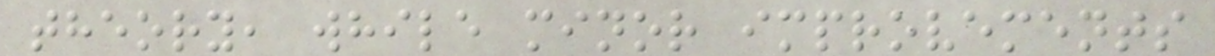theory, while minor improvements
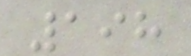198
